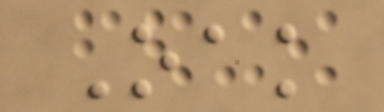Oak
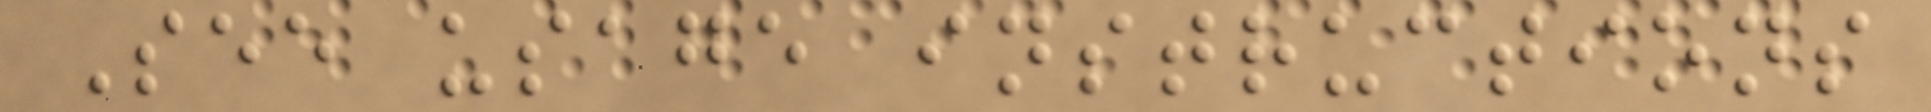See usage instructions
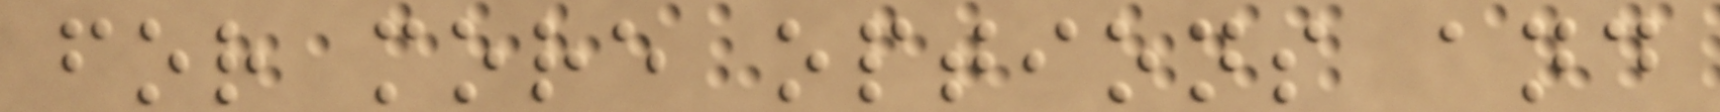for more options and
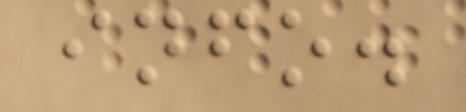info.
